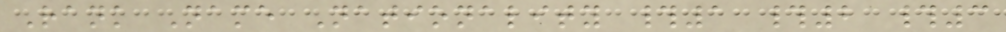Rank Name Nationality #1 #2 #3
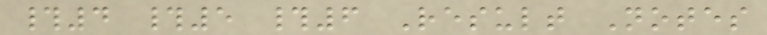#4 #5 #6 Result Notes
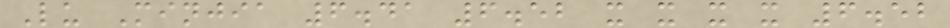Lu Minjia 6.41 6.52 x x x x 6.52
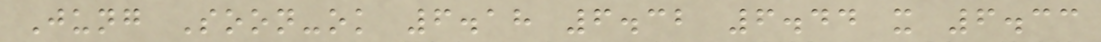Jung Soon-ok 6.18 6.32 6.44 x 6.33
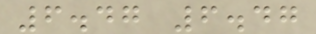6.47 6.47
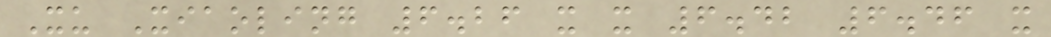Xu Xiaoling 6.26 x x 6.42 6.46 x
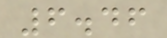6.46
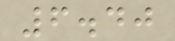6.40
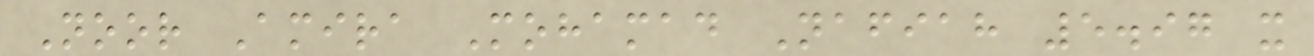Noor Amira Mohamad Nafiah 5.97 x
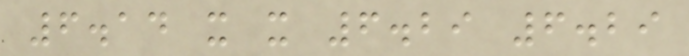6.14 x x 6.29 6.29
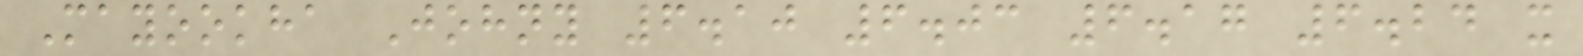Mayookha Johny 6.10 6.03 6.17 6.24 x
